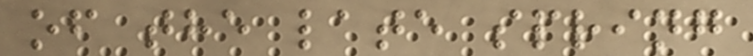of the late spring
